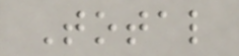Total
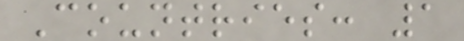Countries: 1
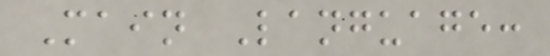Main Language:
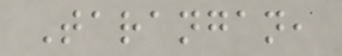Tarangan,
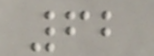62
